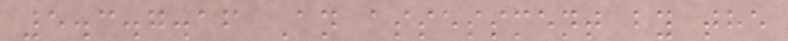5.3.7.16 An assessment by the
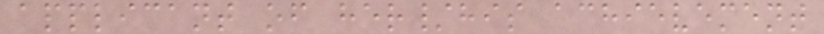applicant of her/his achievement
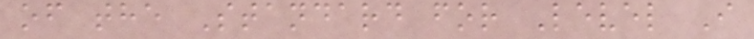of the Standard for Level I
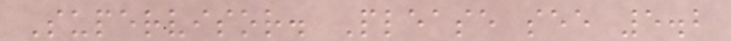Supervisor. Please see 5.2
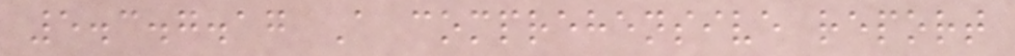5.3.7.17 A comprehensive report
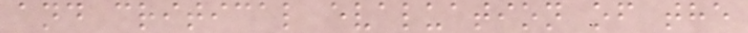and critical evaluation of the
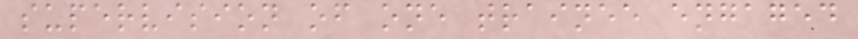supervision of one trainee engaged
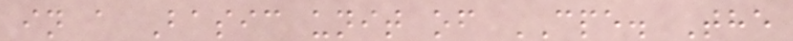in a Basic unit of CPE. The
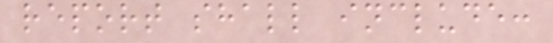report shall include:
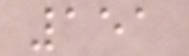151
